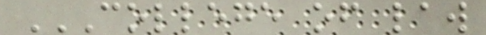COLLEGE OF LAW
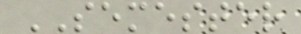SEMESTER
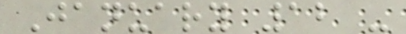January 12 -
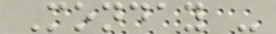Monday -
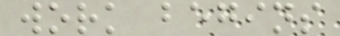work begins
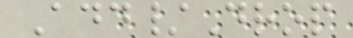Add/Drop
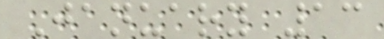January 13
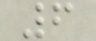6
